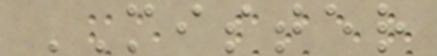MISTER
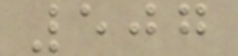507
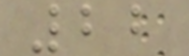22
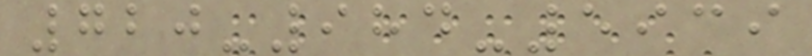720-984-5939
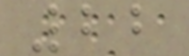22
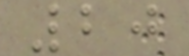20
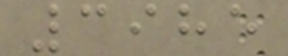3985
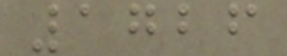1726
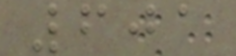601
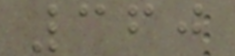360
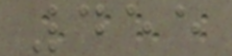455
